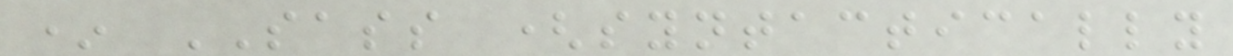* SASS (syntactically
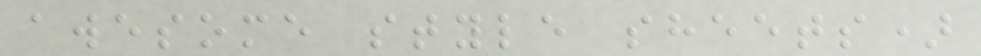awesome style sheets)
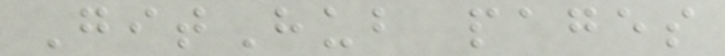GitHub pages
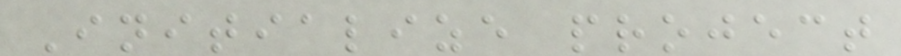Initialize project
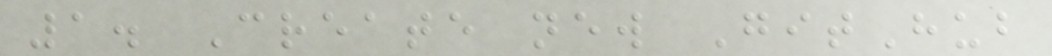1. Create new GitHub
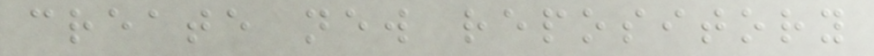create new repository
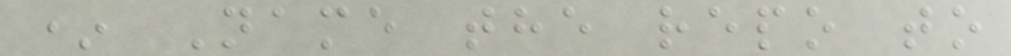* Name the repo to
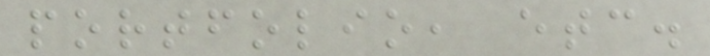portfolio, etc.
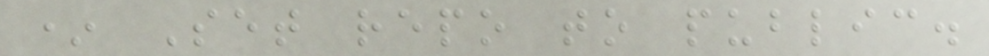* Set repo to public.
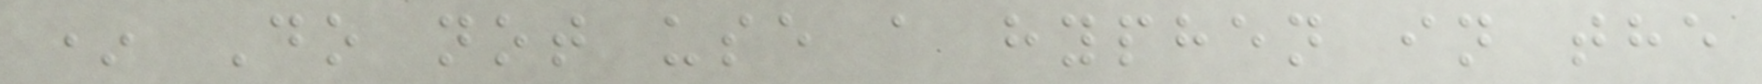* Do not use a hyphen in the
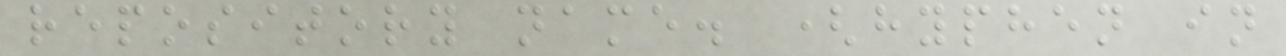repository name. (hyphen in
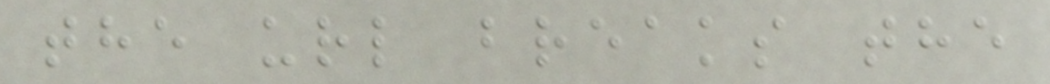the url breaks the
